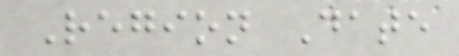Region Date
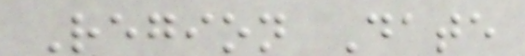Region Date
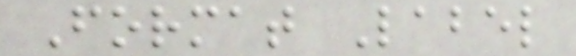Format Label
